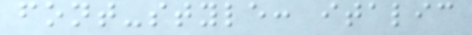font-style: italic
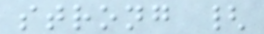strong {
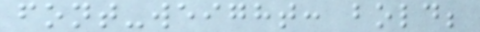font-weight: bold;
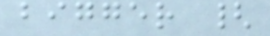bigger {
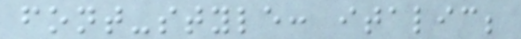font-style: italic;
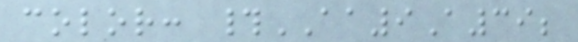color: #AA9A39;
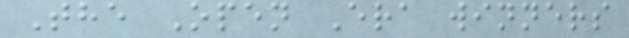The Open Era winners
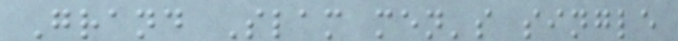Grand Slam men's single
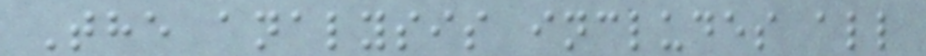The analysis includes all
